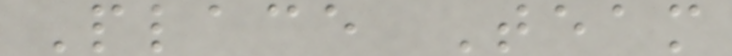Place Team
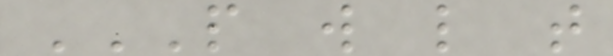P W L T
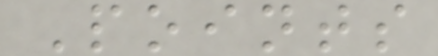Points
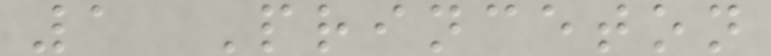1 Princeton
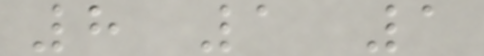8 1 1
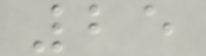25
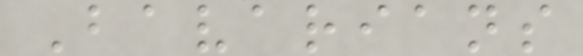Bavarians
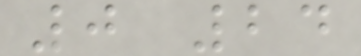0 24
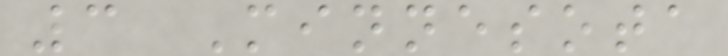3 Minnesota
